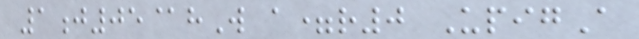1j05@hW a=r0 UpigA
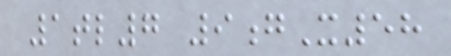1tl7 9gX58
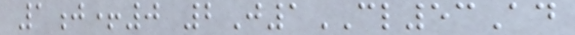1j+0 2J1CL53Ad
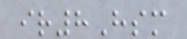ir8Hsm
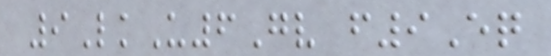9LkU6Gv f9Eq
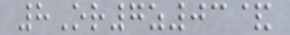8Or7z03&
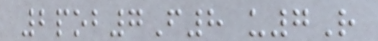2pob7F8 u7R
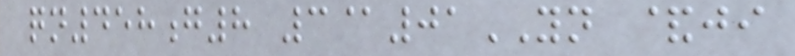qn458g8 3@01YN &ji
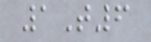1T6
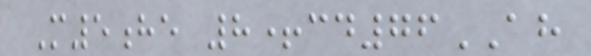M5he 8+cd76AH
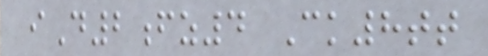iD2fz4 Ck8tt
